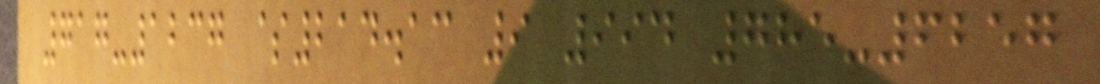717-1237 $214.13 9 994 785-6257
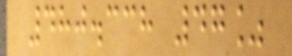480.338 47%
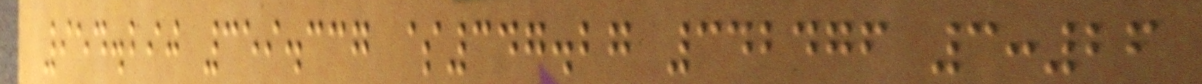954.290 359.337 $347.27 342476 3:26
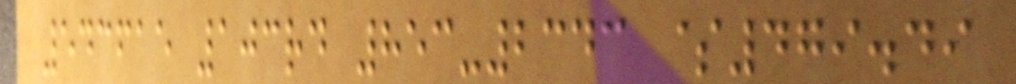543615 103rd 853-2343 $479.49
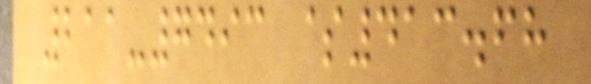211-7493 $413.68
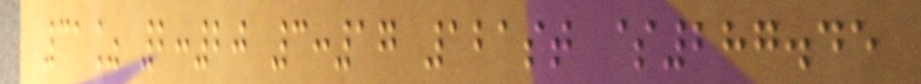31% 2:20 3:17 121st $287.45
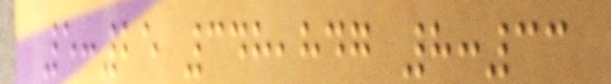5:25 348,847 8:33
